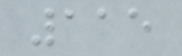115
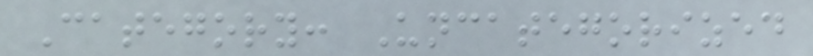Category: Uncategorized
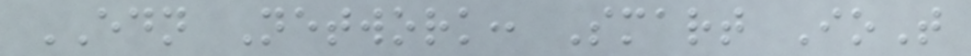EDN Network: Smart IoT
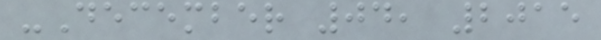-December 04, 2015
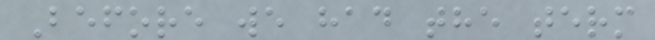Before we had the term
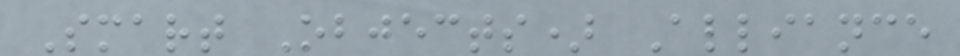Smart Objects) Alliance
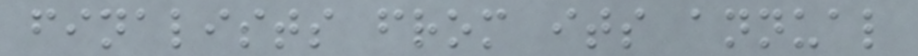finalists from its annual
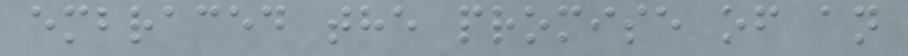embraced the promise of an
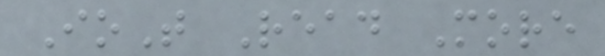IoT Read More
